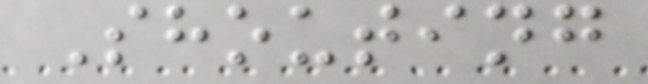Shouting
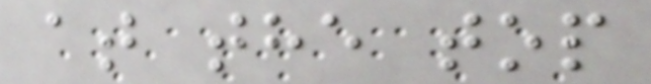at the top
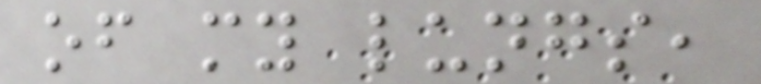of my lungs,
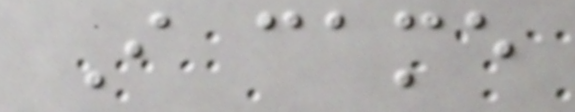I came
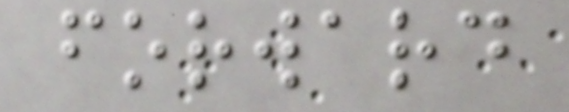forward
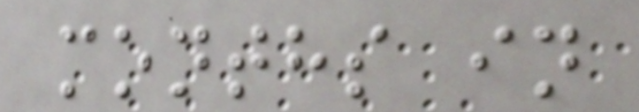months in
